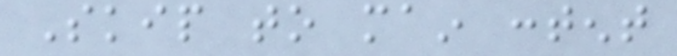Skip to main content
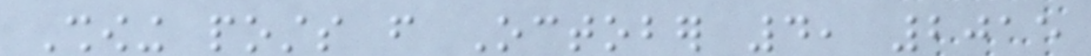Showing posts from October 4, 2015
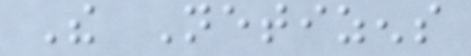The Netizens
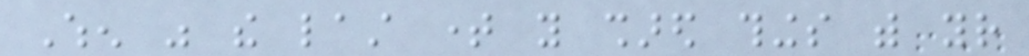When was the last time you shared things with your
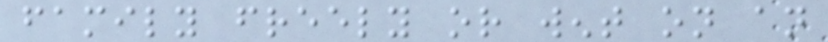family freely or went on an
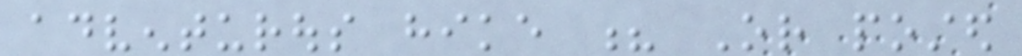adventurous hike ? Or posted
